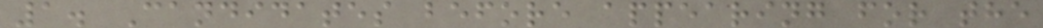1. Candidates before appearing for the
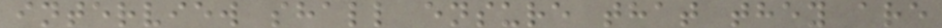interview shall ensure that they are
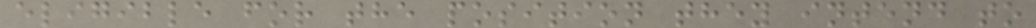eligible for the position they intend to
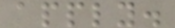apply.
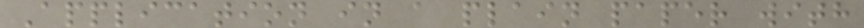Application in a plain paper with
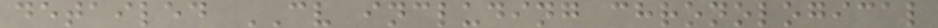detailed CV including chronological
